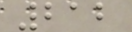212
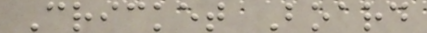Cricket Board
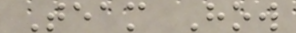Team How
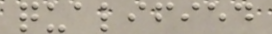qualified
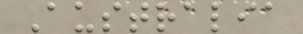Australia
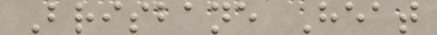Brisbane Heat
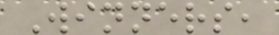Winners,
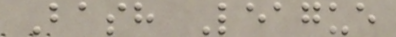Bash League
